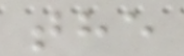the
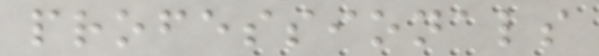professionals
